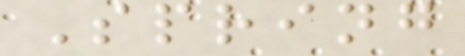Spring
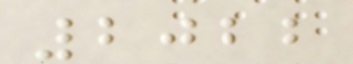2022
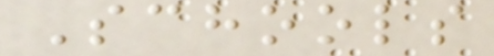Schools
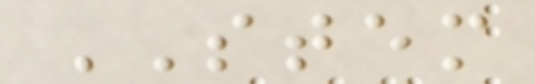STEM
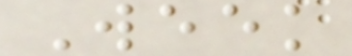Week
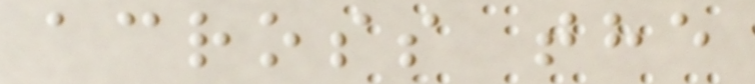across the
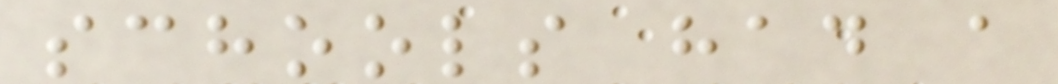schools had a
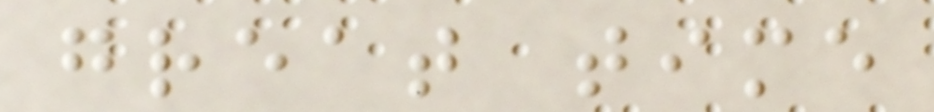great time
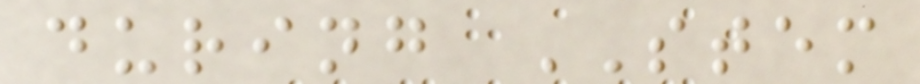during STEM
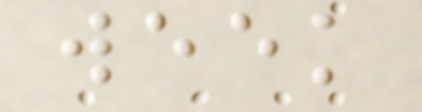week
